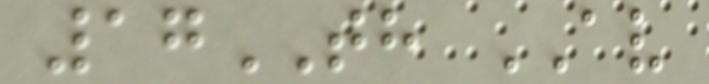17TH AV
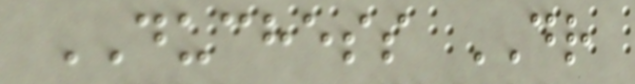DUCHESS DR
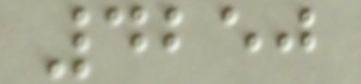4250
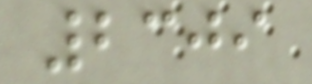2309
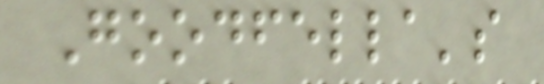Goodfella's
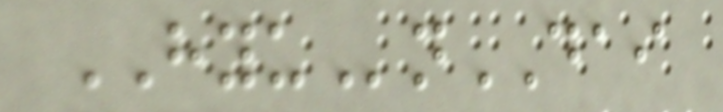HYUnDAI
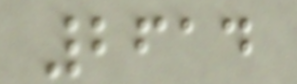2614
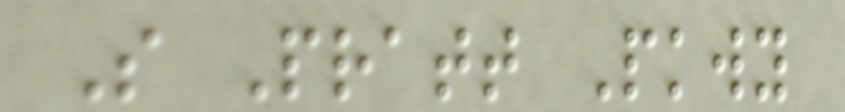S Pratt Pkwy
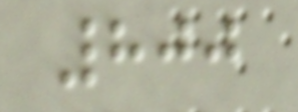800
